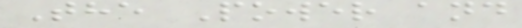The Power and
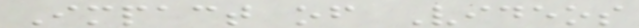Impact of Videos
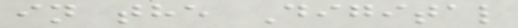in the Digital
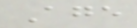Age
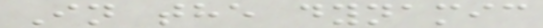In the dynamic
